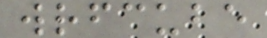wrfcube
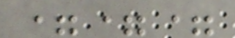===
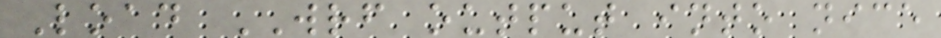Load WRF output into nice
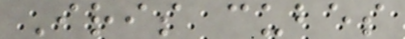Iris cubes
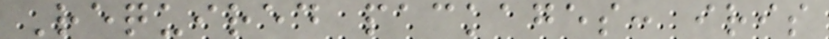Required packages: iris
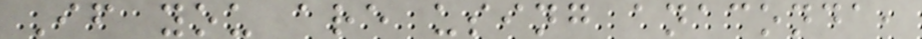If you are using anaconda,
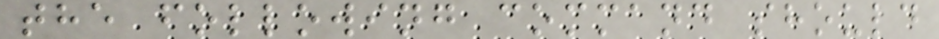the following command should
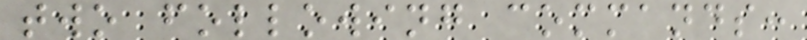two following commands:
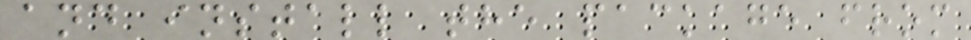and install the package from
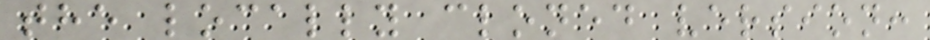the locally cloned version:
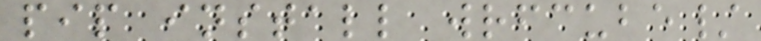pip install wrfcube/
